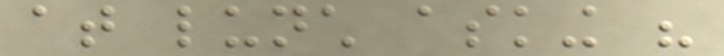at lunch asking his
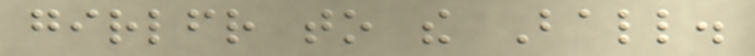girlfriend to the Ball.
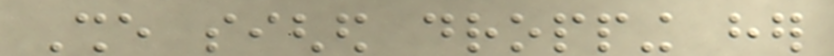She sighed dropping her
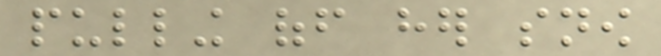pulling off her snow
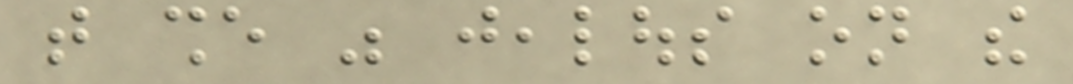that she was jealous on the
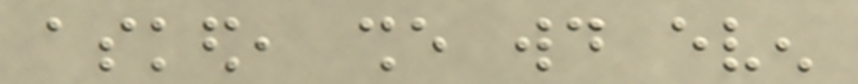asked, she would even
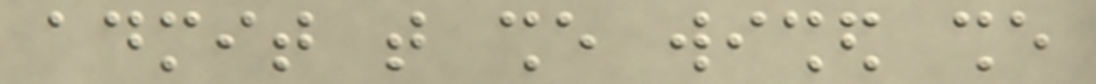admit that she wished she
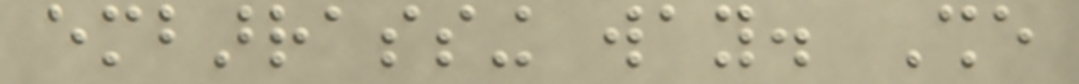embarrassing way. She
